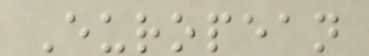European
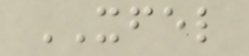XFEL
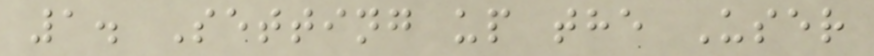1. Setting up the User
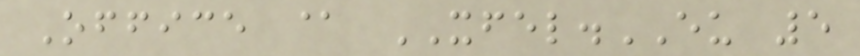Office @ XFEL.EU 5
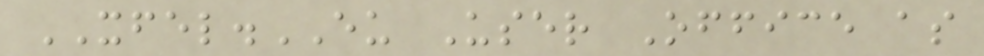XFEL.EU User Office as
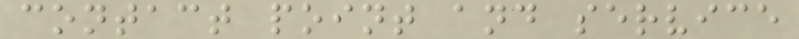contact point and service
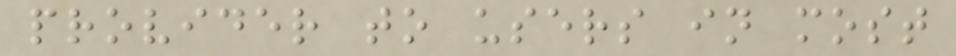provider to users in most
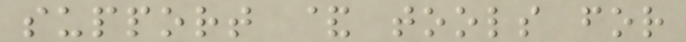support & tools for
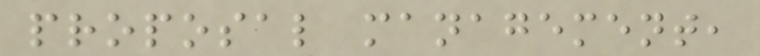proposal management,
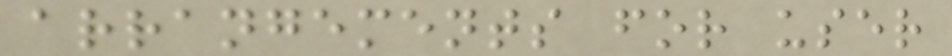arrangements for user
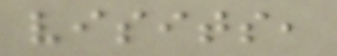visits,
